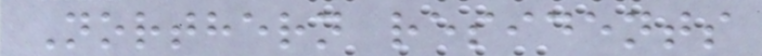Northern residents
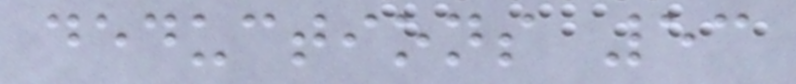deductions 53
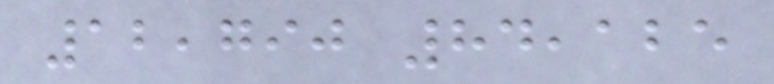12,790 84,125
